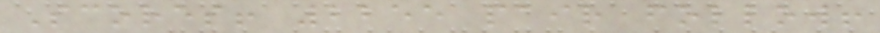Scores! 2255 pair follow!
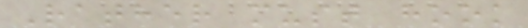Rather must hook
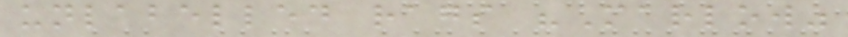unlabelled rags "Marlow"
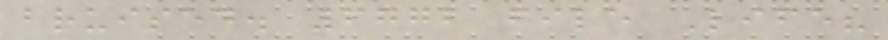bruised. 6772 file Life?
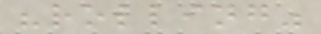"rolling"
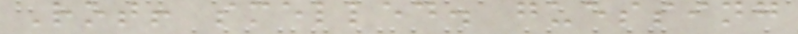Rot! smelled. guessing
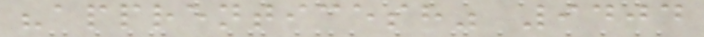"apprenticesh" 9404
